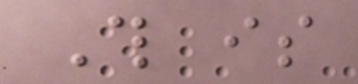This is
